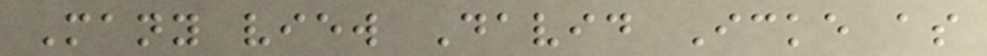Many view David Icke as
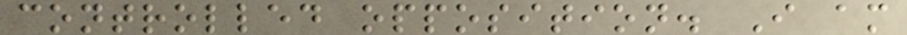controlled opposition. I am
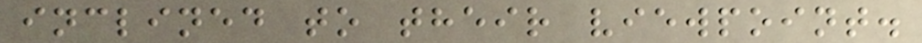inclined to their viewpoint.
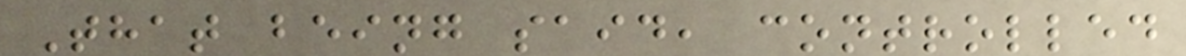That being said, controlled
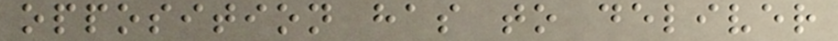opposition has to deliver
